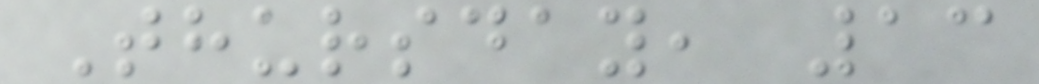Thursday, 13
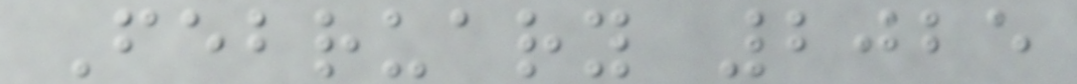February 2025
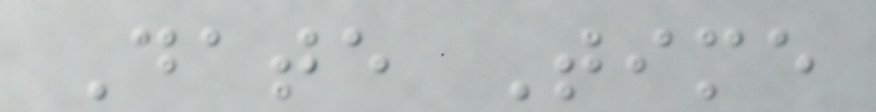Date Time
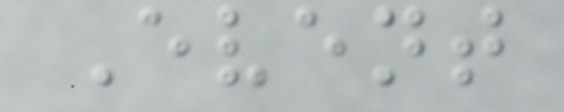Event
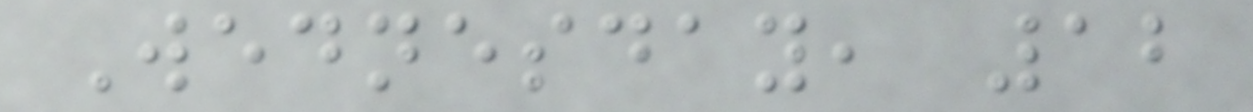Wednesday, 12
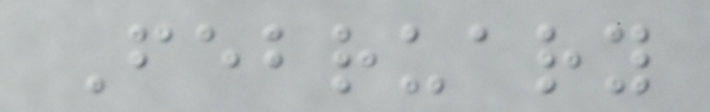February
